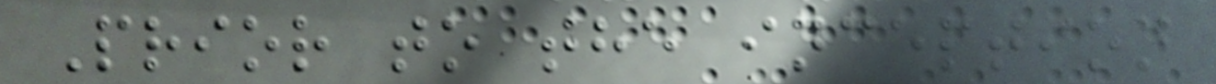Prior to the inception
